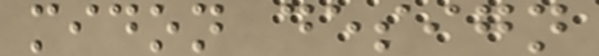midon design
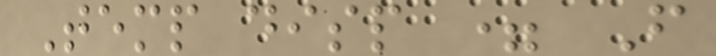Temp disp = F
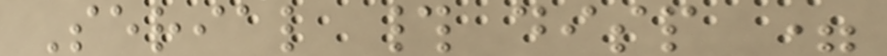Serial # disp =
